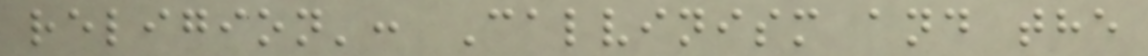religion': Calvinism and the
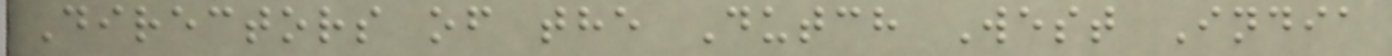Directors of the Dutch West India
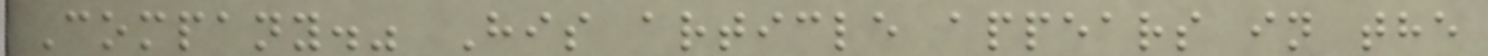Company." His article appears in the
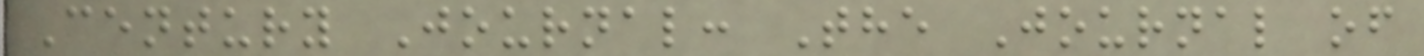Century Journal: The Journal of
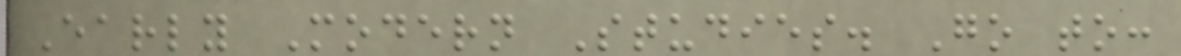Early Modern Studies. Go to:
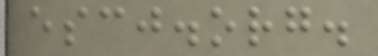escj.org.
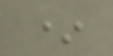*
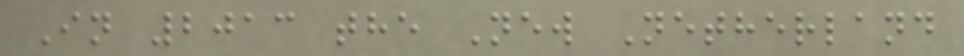In 2013 the New Netherland
